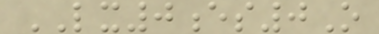LX0es0O
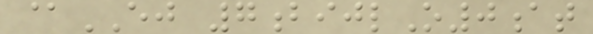@EJ 7bijlO0at
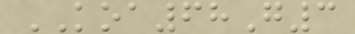KOA68G3
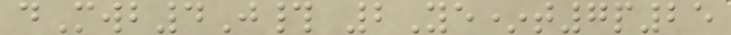dMwb4J# 2Ye*t7p25
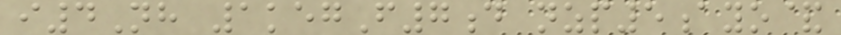i4Nh 1kegF7d nzp5ayo&
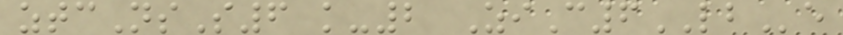ztcNsS6 k-2 ZiC6LBe
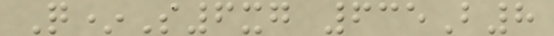Q*S6xg 635B8
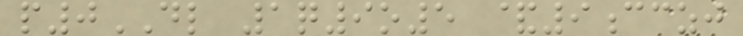p0DL 1q9o5 &9cczj
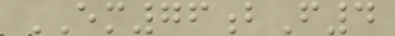EM76bF4
